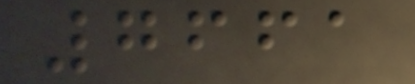7661
